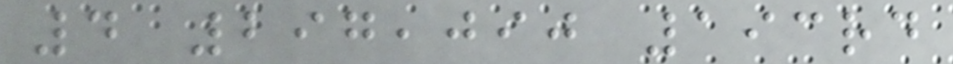4 297,090 193rd
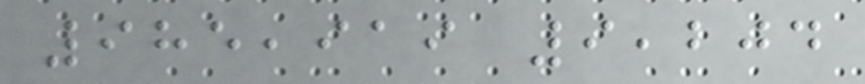985,919 9,204
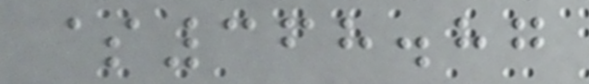$368.87
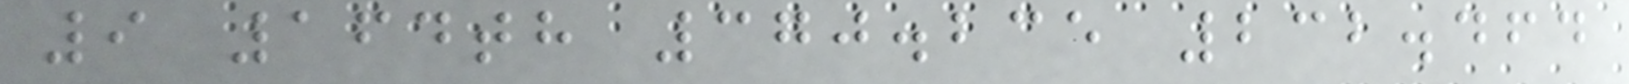9 164th 370.235 232.464
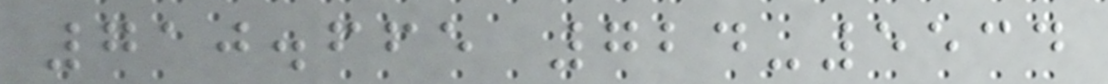710.665 724-5534
